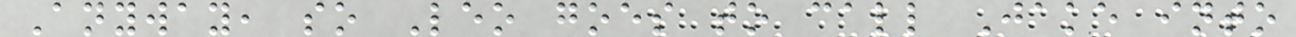Anyway, so Leo goes to call Jake into
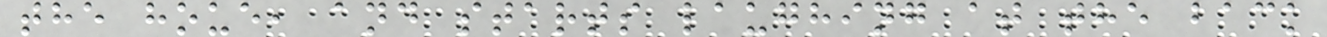the houe, and starts laughing at the back
